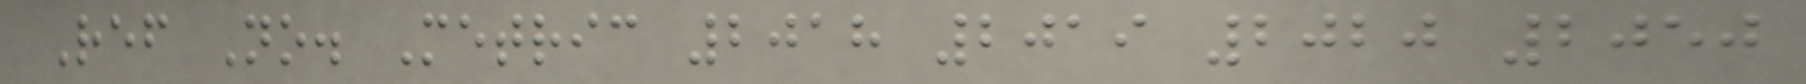Ref No. Metric 2018 2019 2020 2050
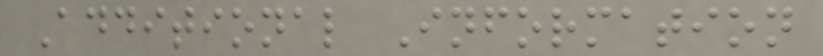Additional Information
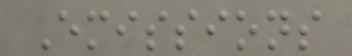Emissions
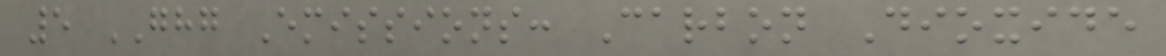5 GHG Emissions: Carbon Dioxide
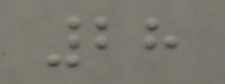28
